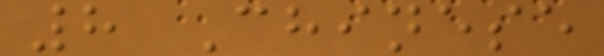8 Chinese
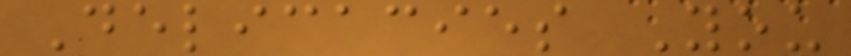Delicacies You
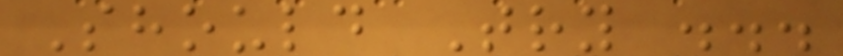Should Try ...
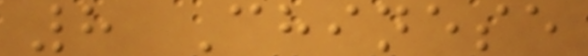8 Chinese
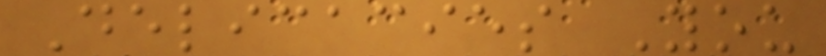Delicacies You
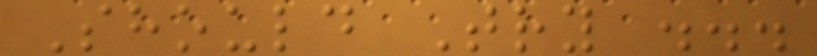Should Try ...
